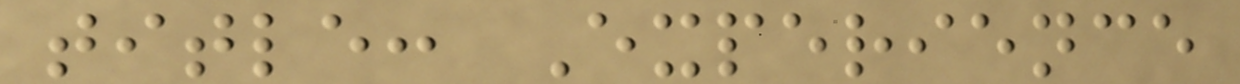title: Experience
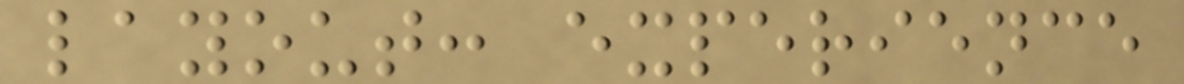layout: experience
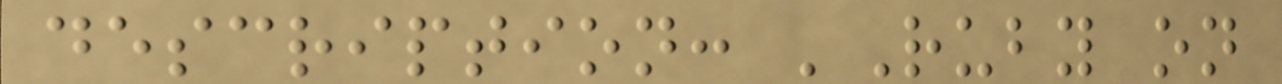description: 'Ruby on
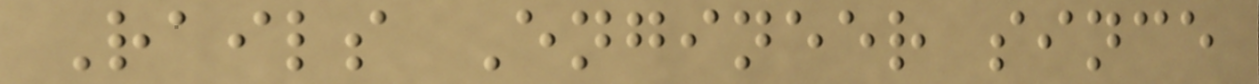Rails Engineer since
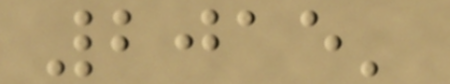2015'
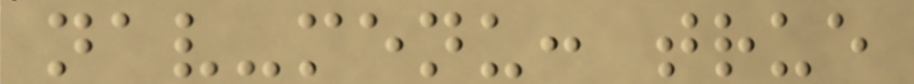nav-menu: true
